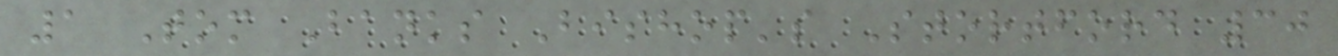1 Tom Banks Bishop's Stortford 30
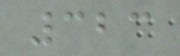323
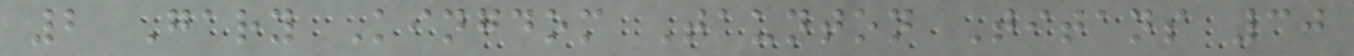2 Gary Kingdom Taunton Titans 30
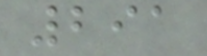291
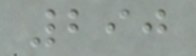290
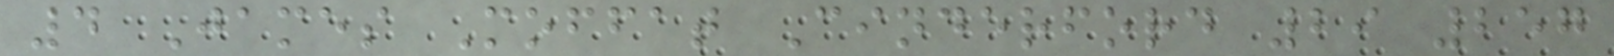4 James Moffat Cinderford 29 257
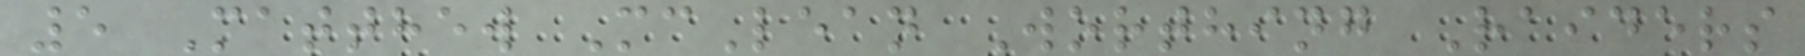5 Matthew McLean Worthing Raiders
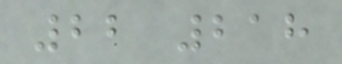22 218
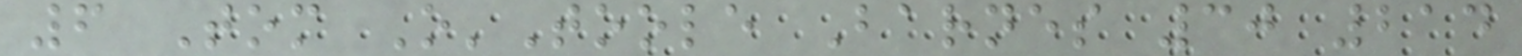6 Tom O'Toole Barnes 30 214
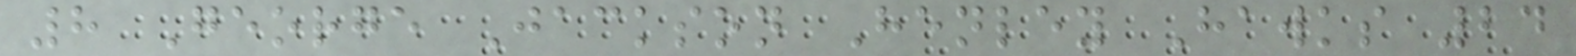8 George Jackson Henley Hawks 24
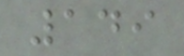149
